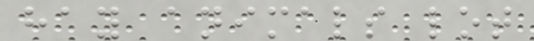hay animals lot
